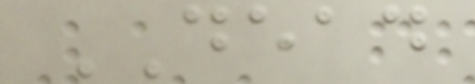DEAD
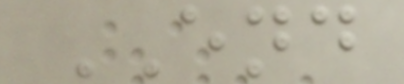END
